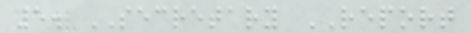5. SECRETARY REPORT
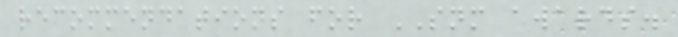recommendations for SNM awards.
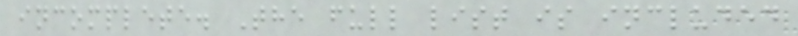incomplete. The full list is included
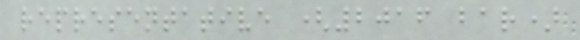representative (2016 bar)
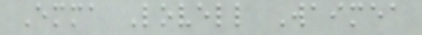Emma Lovell Waimea
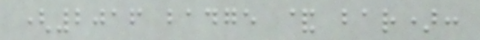(2016 badge & bar):
